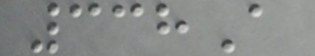338A
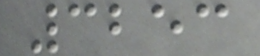3253
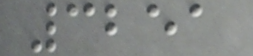3251
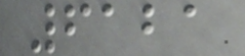6121
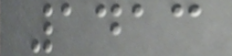1413
